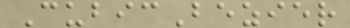CubicBezier
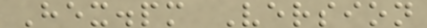Hex.pm Version
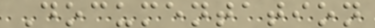Documentation
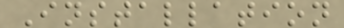Installation
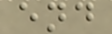end
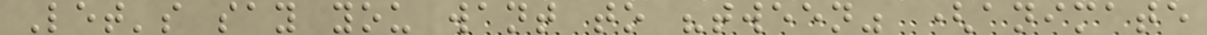Let's say you want to "tween" (animate
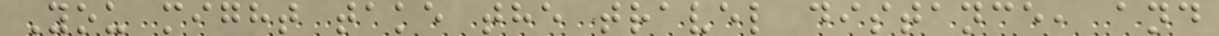You might take the travel distance, and
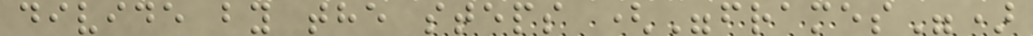divide by the steps ("frames")
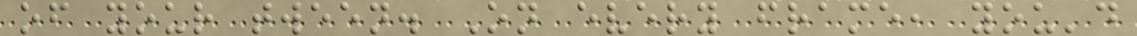of your tween. On every frame, you'd
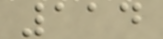114
